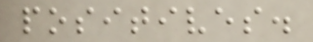positives.
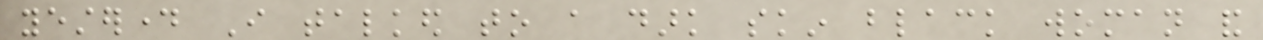yesterday I talked to a dark skin black woman and
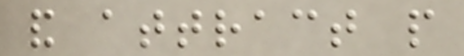and attract people
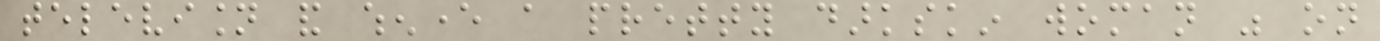television and whenever a pretty darkskin woman was on
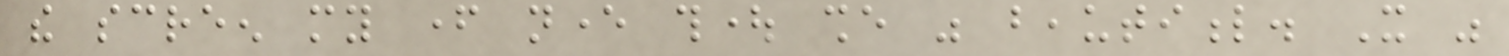the screen my father never thought she was beautiful. It was
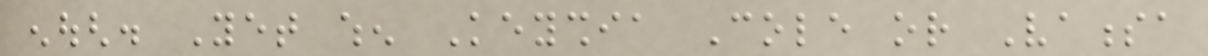enough. Yet when Keyshia Cole or Vanessa
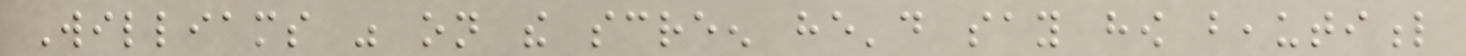Williams was on the screen he'd say how beautiful
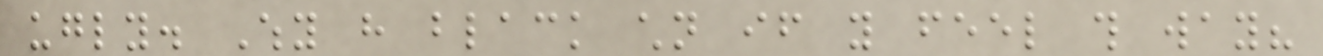ugly. Why have black children if you feel this way?
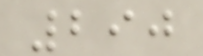290
